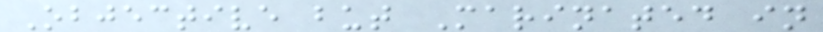Objective but Marinated in
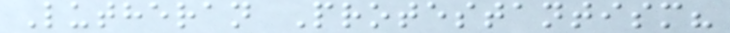Lutheran Protestantism?
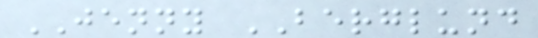JENNY BERGLUND
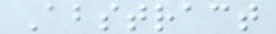Abstract
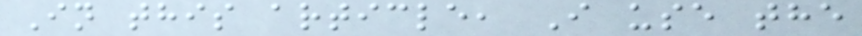In this article, I use the
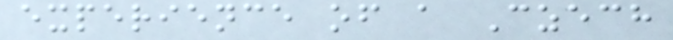experience of a Czech
